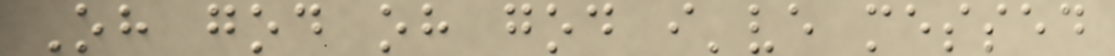Oh god oh god i've messed
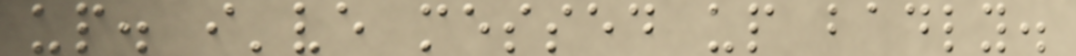up. i've messed up badly.
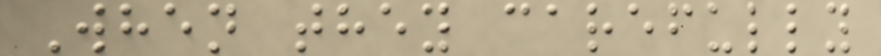When they carefully
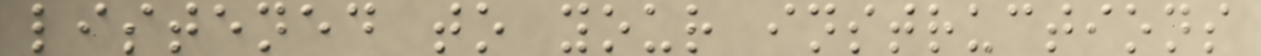listened to your instructions
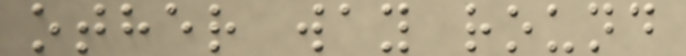other way round
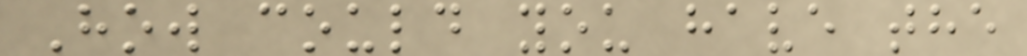How could you have the
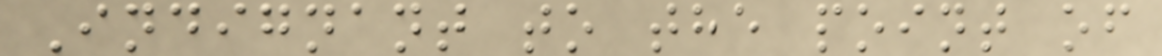Indignant to the point of
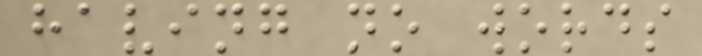having no words
